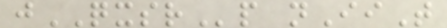jQXSRp nIiT
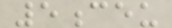5ceu
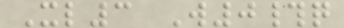Xl3 W0#q
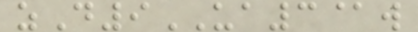zD9UA3@w
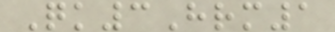Qk3Hrm1
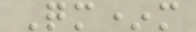Qm*m
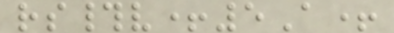rs#v+5A+
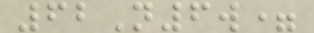62N6w=
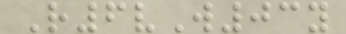R6vW03y
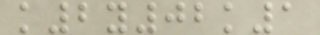k2y02k1
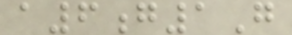a6g1G
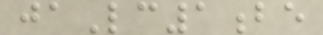jaLc1be
